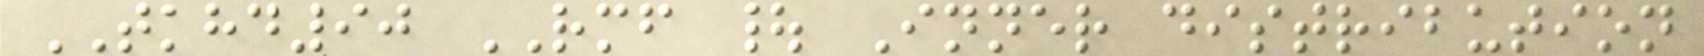TKHD90 RMF | Inner distribution
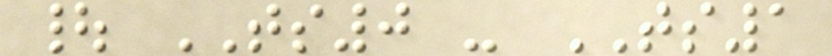| TS0 - TS1
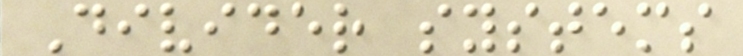Divider systems
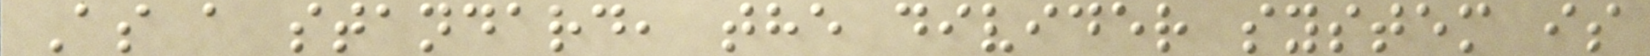As a standard, the divider system is
